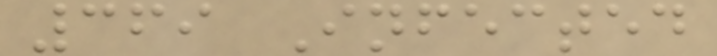369 Infected
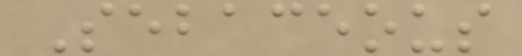Sebaceous
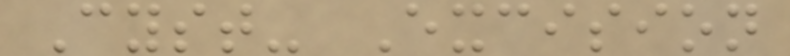Cyst- Excision
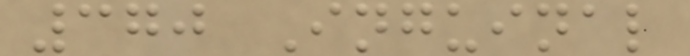370 Inguinal
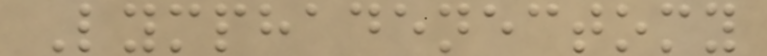Lymphadenectomy
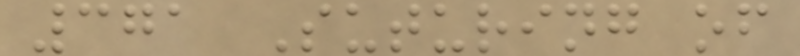371 Suturing of
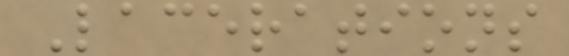Lacerations
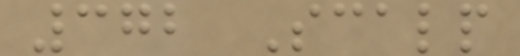372 Scalp
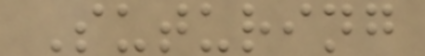Suturing
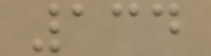134
